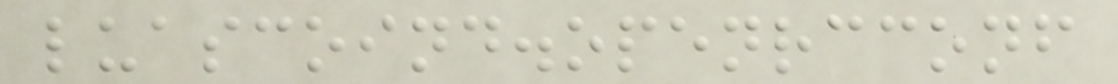luascoind.openrcconf
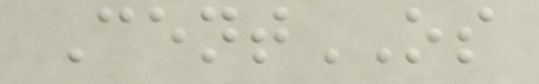CentOS
